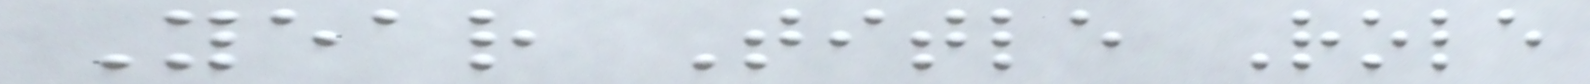Year Title Role
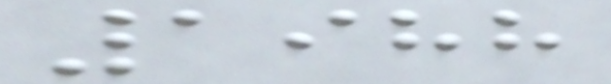1988
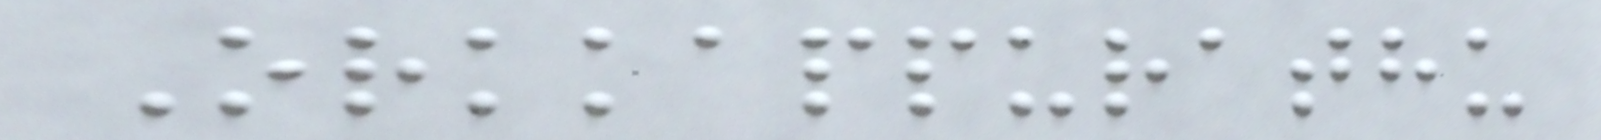Orkkappurathu
